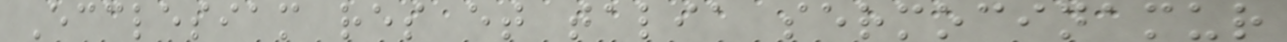Ecclesiam res et talia sermocinamur
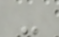-
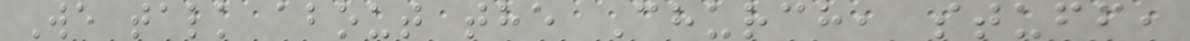We talk about the Church, stuff,
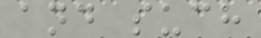and such
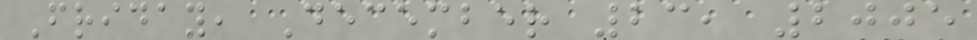Friday, December 23, 2005
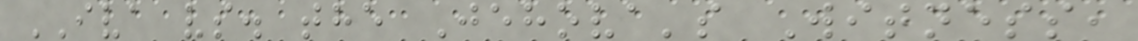IVA vs. the Jehova's Witness,
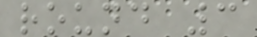round 3
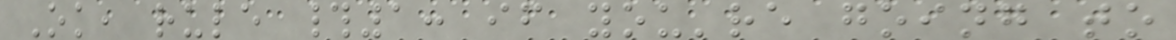Ok, rule #1: if you're going to
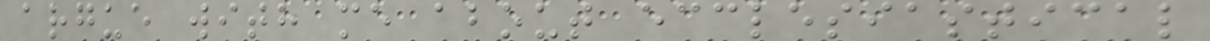argue with me about ecclesiastical
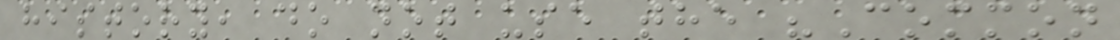history, do not use the "Common
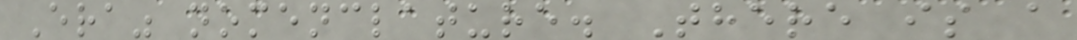Era" nomenclature. There is a
